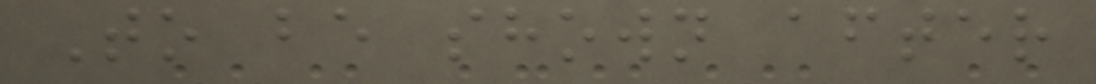To be shown after
